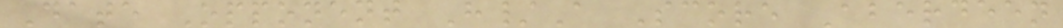Date Opponent H/A Score Aberdeen
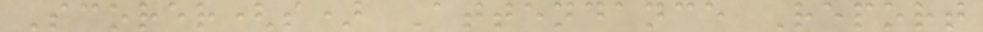Scorer(s) Attendance Report
